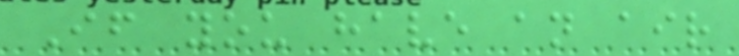If you have an air
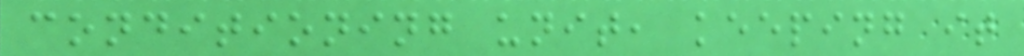conditioning unit, keeping it
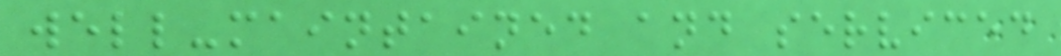well-maintained and serviced
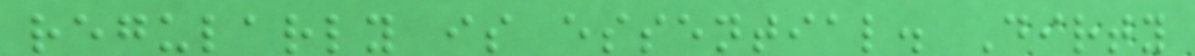regularly is essential. Dirty
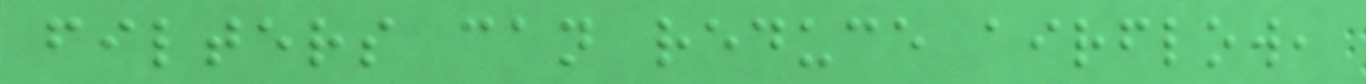filters can reduce airflow,
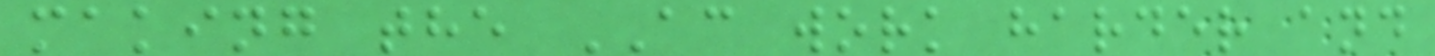making the AC work harder and
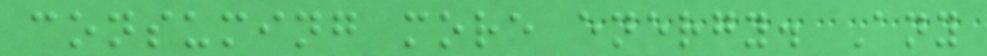consuming more energy. Any
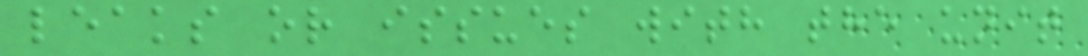leaks or issues with the unit
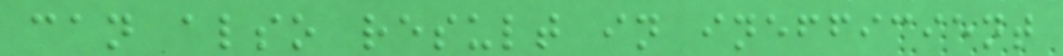can also result in inefficient
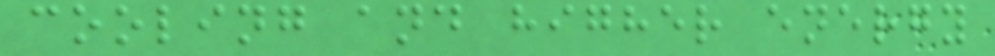cooling and higher energy
